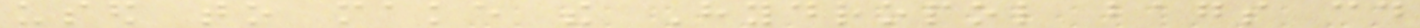used to make the Hydropol bags could
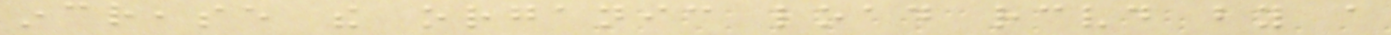increase the organic load received by a
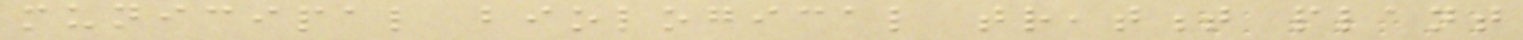municipal biological treatment plant
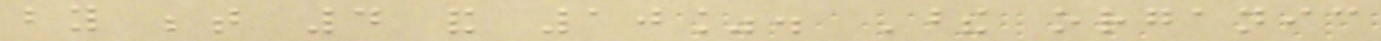by between 4 and 10%. These organic
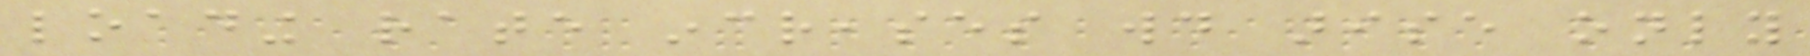loading rate increases would arise only
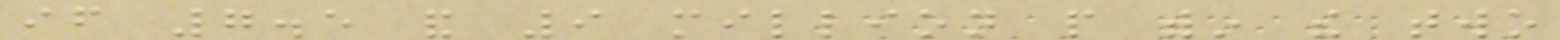if 7.5 and 9 million people within the two
